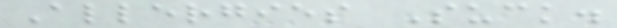Allergies Suck.
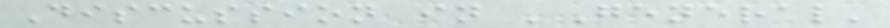Discussion in 'General'
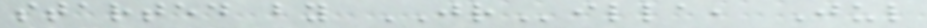started by JRilla, Jul
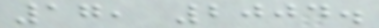17, 2004.
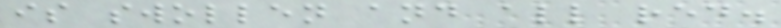is swollen and all red.
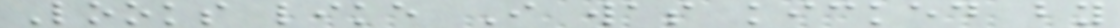Looks like I was kicked by
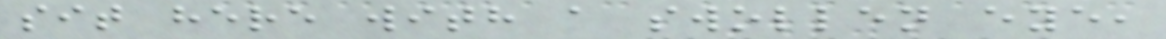sit here with a swollen eye,
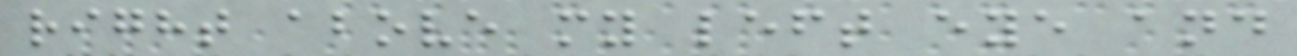right above my left eye and
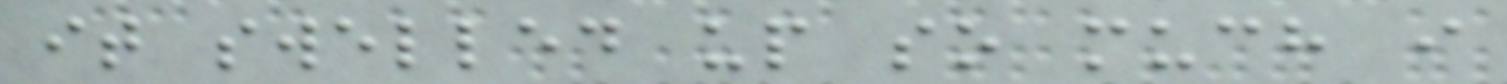it swelled up so much i
